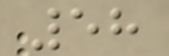58
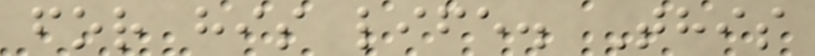for his life. This
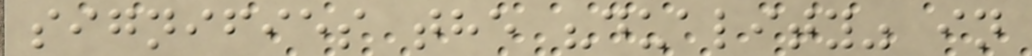signifies the "duality" in
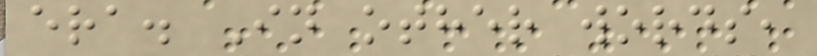era. In other words,
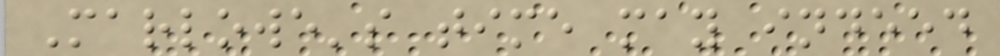Marlowe's time may indeed
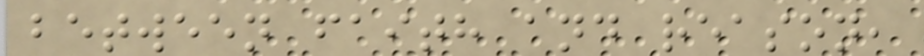between faith and reason,
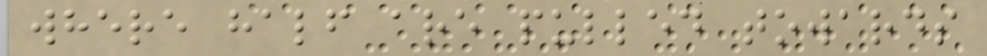where half are pulled towards
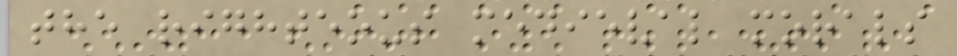the righteous medieval morals
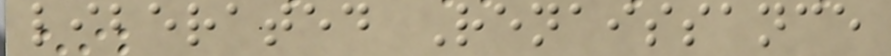liberated Renaissance
